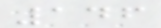146
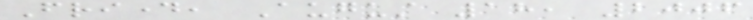Friday, August 18, 2006
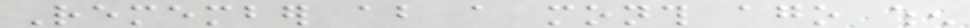Remember about a month ago when
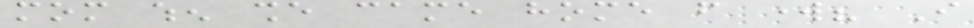mom when she came home from work? I
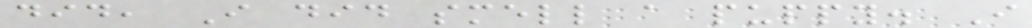did, I did smell a puppy. I
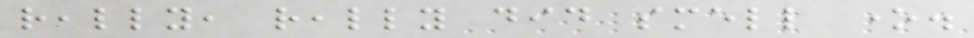really, really did smell one.
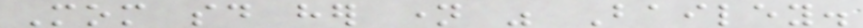Mom said her name was Bailey.
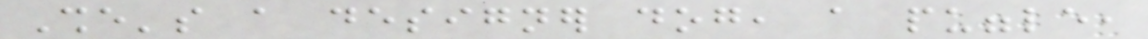She's a designer dog, a puggle,
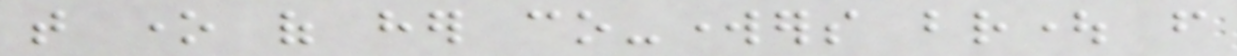that one of her co-workers brought from
